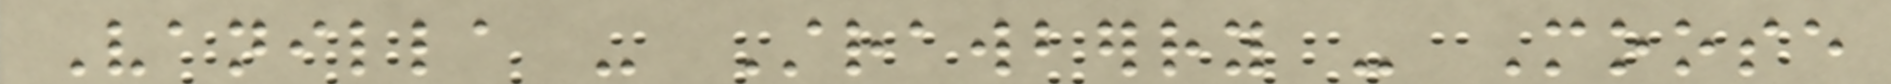Vanilla - Strawberry - Moose
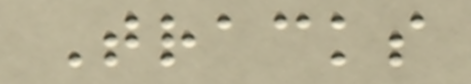Tracks
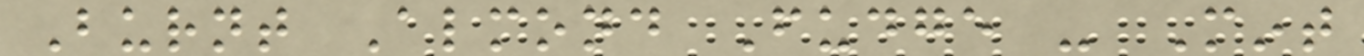Burnt Almond Fudge - Mint
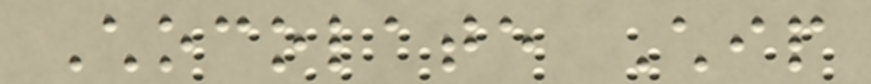Chocolate Chip
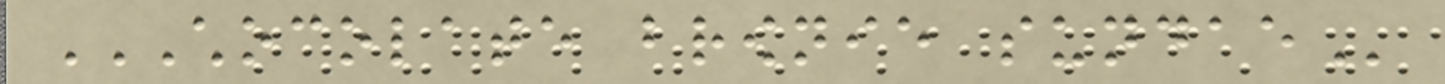CHOCOLATE BROWNIE SUNDAE
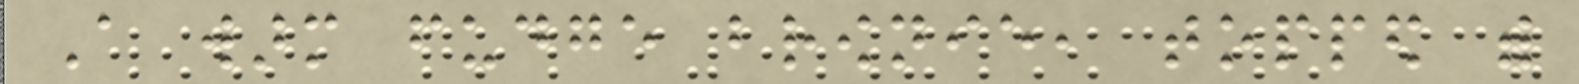A warm fudge brownie, topped with
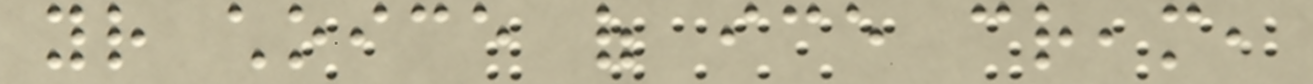your choice of ice cream,
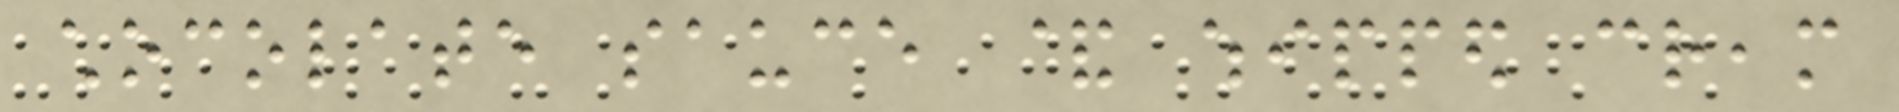chocolate sauce & whipped cream
